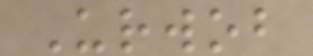Urwob
